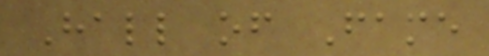Hall of Fame
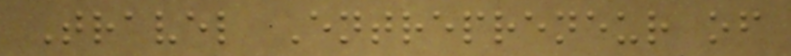Travel Entrepreneur of
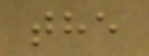the
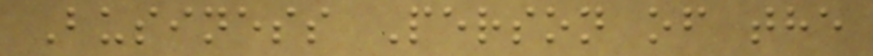Business Person of the
